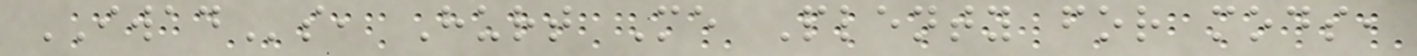IWADs, Hurt Me Plenty for mods,
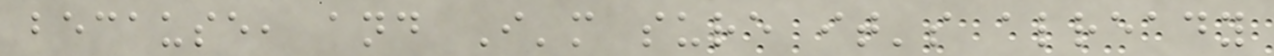because, and I'm sure it's already
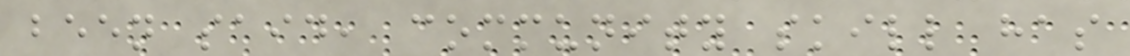been said, community skill has
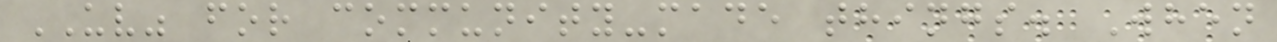UV" for community-made things. When
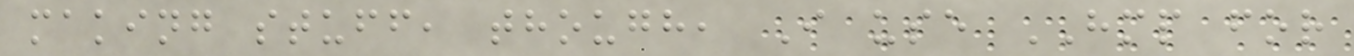making stuff, though, I use HMP for
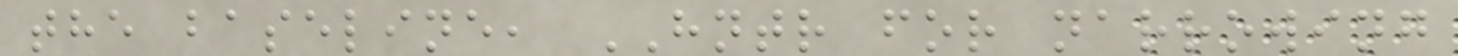the baseline, HNTR for narrowing
